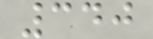340
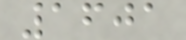1601
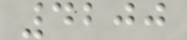4200
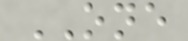ONE
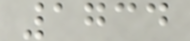1734
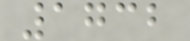1732
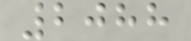2088
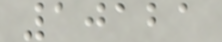10121
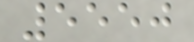5550
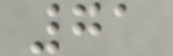71
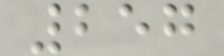257
